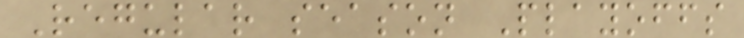Regular season Playoffs
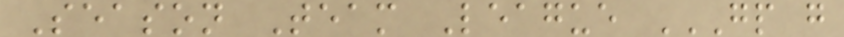Season Team League GP G
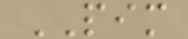PIM
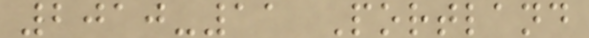2010-11 Portland
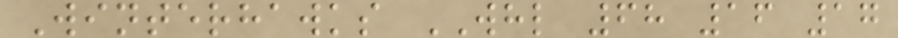Winterhawks WHL 68 16 17
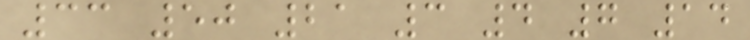33 50 21 3 4 7 14
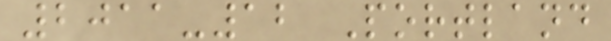2011-12 Portland
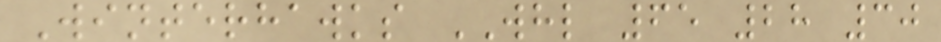Winterhawks WHL 65 28 30
